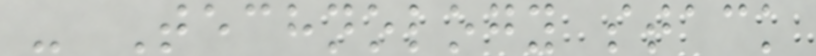- Technology stack
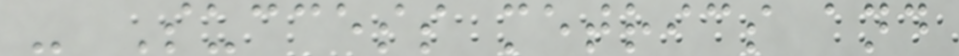- Success metrics and
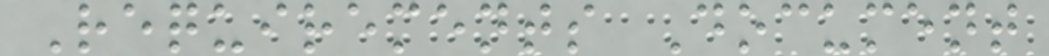Requirements Document
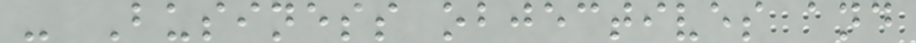- Business objectives and
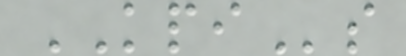KPIs
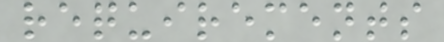requirements
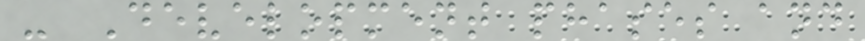- Development phases and
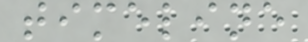timeline
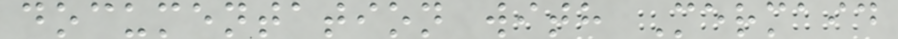documentation with Mermaid
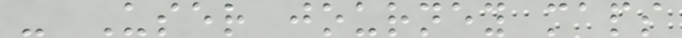- User journey maps
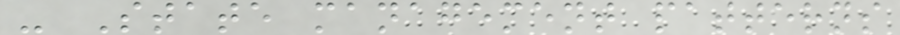- State management patterns
